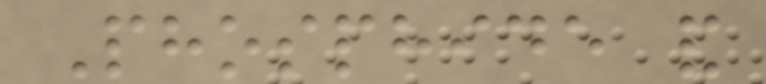Phosphide and
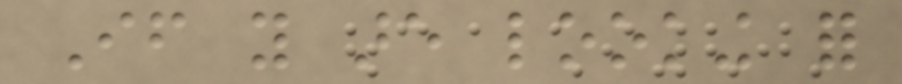If you are looking for
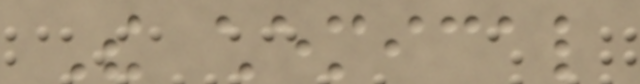The chemical
